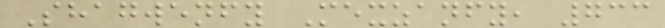Shagwenfy Mexzanfy, 733
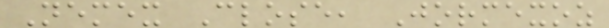Nemex Close, Jormexoz
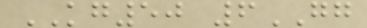KG50 6GG
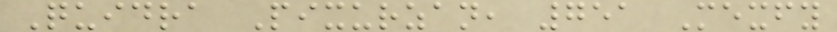Quidra Pixurzan, 751 Mexfy
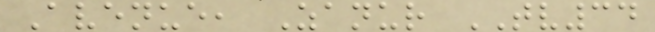Avenue, Zanur TV34
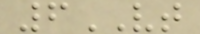6VT
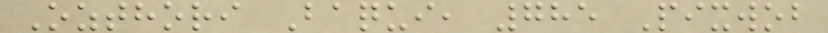Ozthori Baqui, 785 Pixwob
